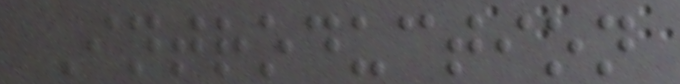Introduction
